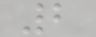2
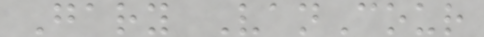Gary VanCour
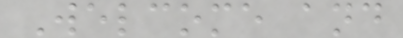Welcome and
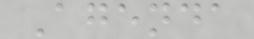Agenda
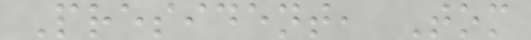President, Tom
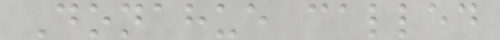Donahue called
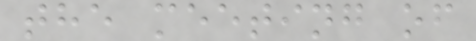the meeting of
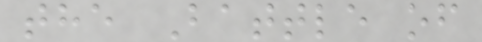the Battle of
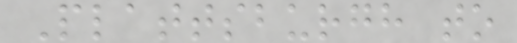Plattsburgh to
